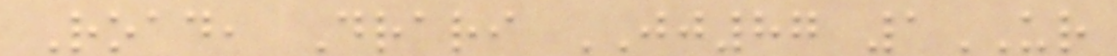Road, Drari JJ87 1UR
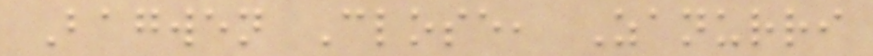Bagwen Close, Zanurri
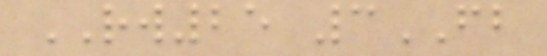RW25 3FB
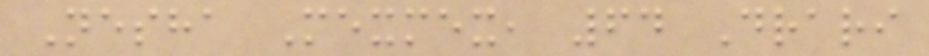Nesha Mexmex, 64 Drari
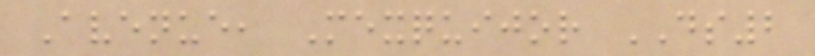Avenue, Mexquijor DS2
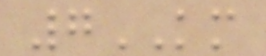7KM
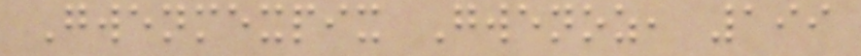Gwenmexpix Gwenoz, 199
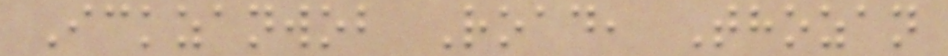Ickzanwob Road, Thozan
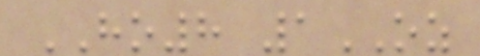HO8 1OZ
